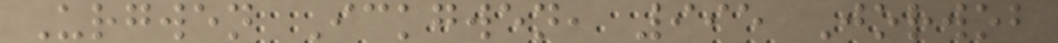Urgwen Ickgwen, 995 Jorwob
